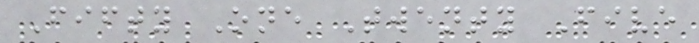Fifty One Twenty Five
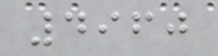4960
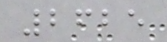2625
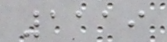1119
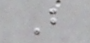B
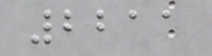2211
